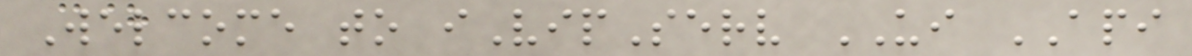Welcome to iVipServ UI API
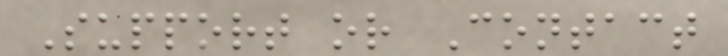Support or Contact
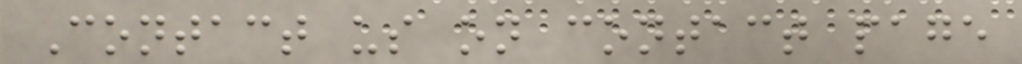Contact us on contact page
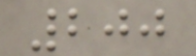200
